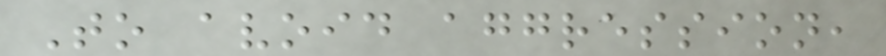To avoid aggression,
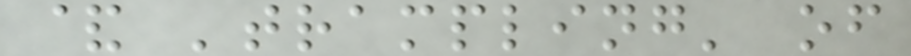& 'trampling' of
